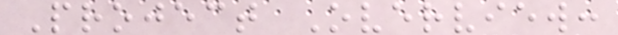Project Overview:
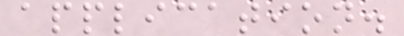application.
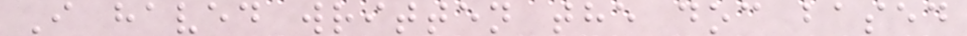I haved written the doc based
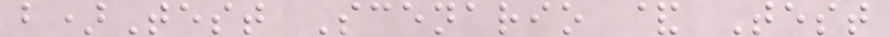b)Test Scenario & Test
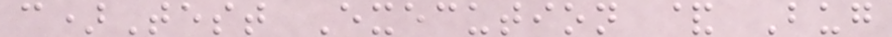c)Test Execution & Bug
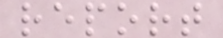report
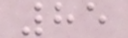85
